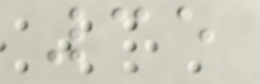35
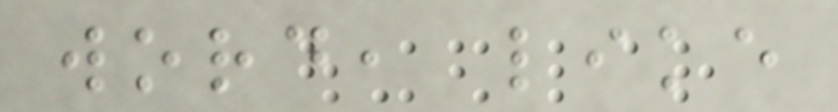word, like
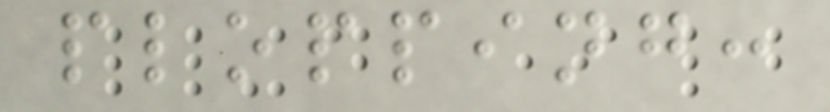plopping:
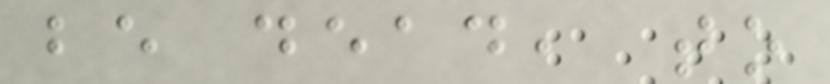be dead, to
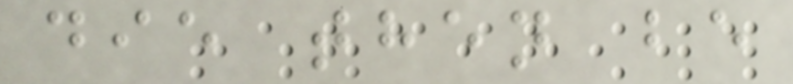die then be
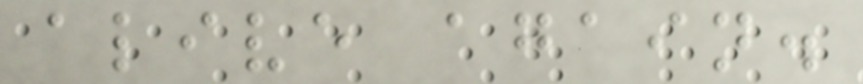alive again.
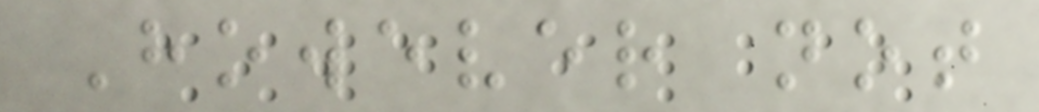However not
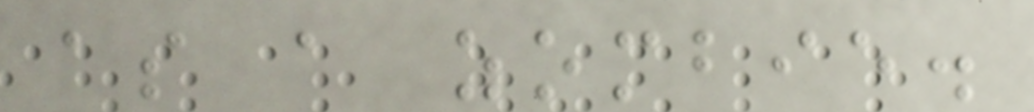as a zombie.
